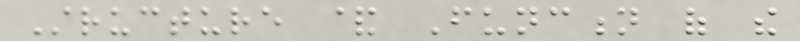Structure & Function of the
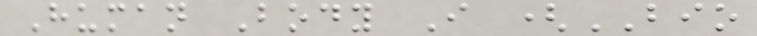Human Body I (BIO
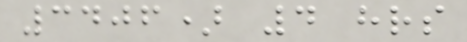3406) 4 hrs
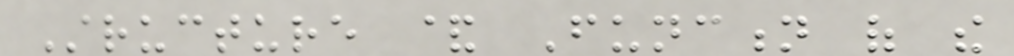Structure & Function of the
